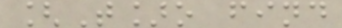[T]o find
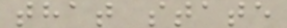that state
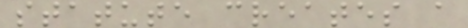statute creates a
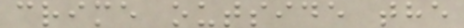crime outside the
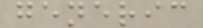generic
